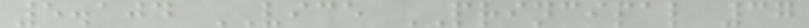5.104 VICE PRINCIPAL 37
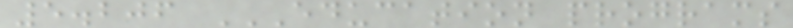5.206 EDUCATION PROGRAMS
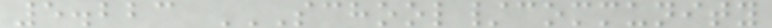5.223 SCHOOL/COMMUNITY
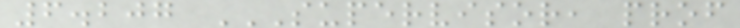6.207 SUPERVISOR, PROF
